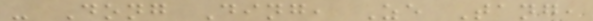- Dong Ding, Ze Tang,
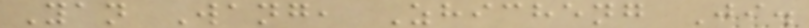Yan Wang, Zhicheng Ji.
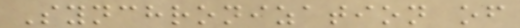Synchronization of
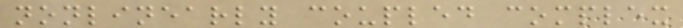nonlinearly coupled complex
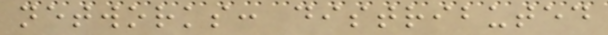networks: distributed
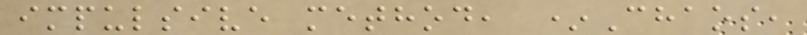impulsive method, *Chaos,
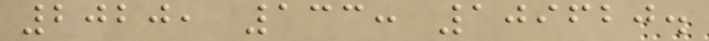2020, 133: 109620.
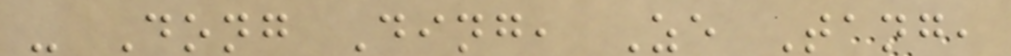- Dong Ding, Ze Tang,
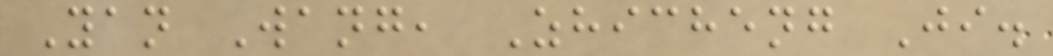Yan Wang, Zhicheng Ji.
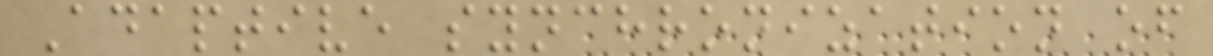Adaptive synchronization of
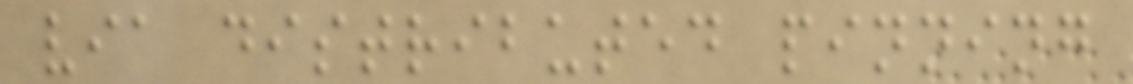via distributed pinning
